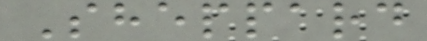Sheppard
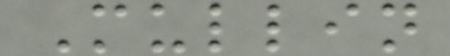Mullin
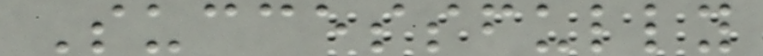Successfully
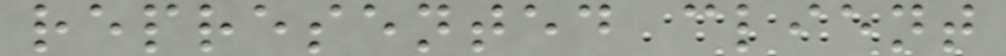represented client
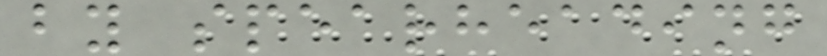by spearheading
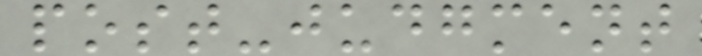post-judgment
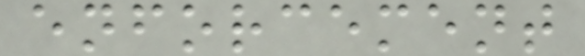enforcement
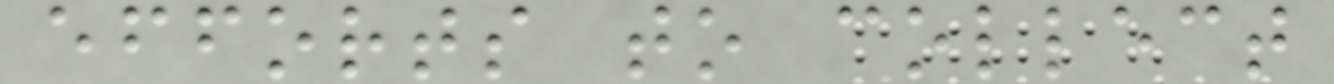efforts to collect
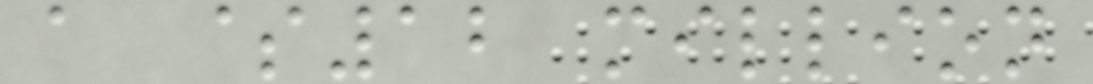a $12 million
